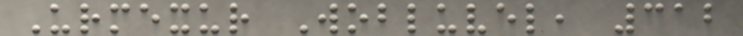Urmexur Wobluvel, 312
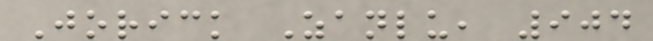Jorick Zanlu, 904
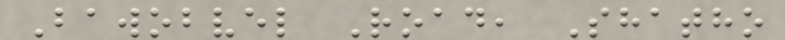Bawobvel Road, Shatho
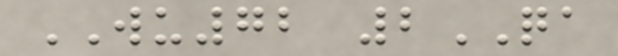WU72 2QA
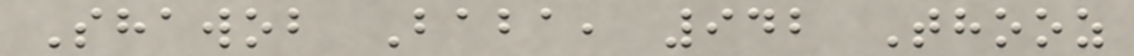Shawob Baba, 942 Thooz
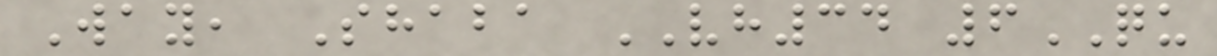Way, Shaba VH34 6QU
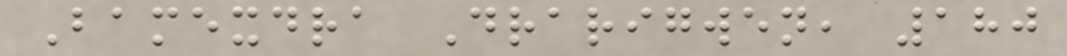Bamexdra Drarigwen, 180
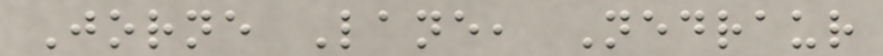Jorne Lane, Nedraur
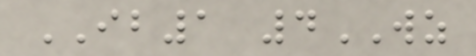IB1 4WZ
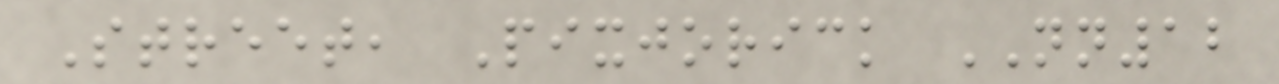Street, Pixjorick NN12
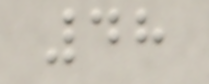48
